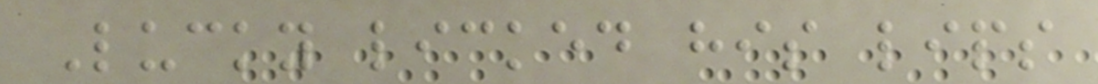Lucky licked his lips
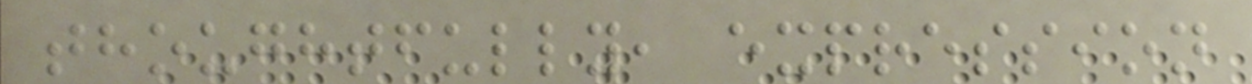thoughtfully, expression
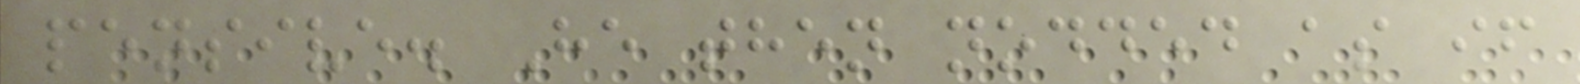pensive. He then nodded as if
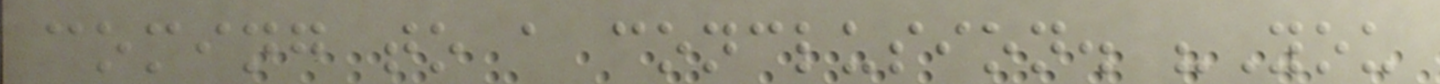coming to a conclusion. "You
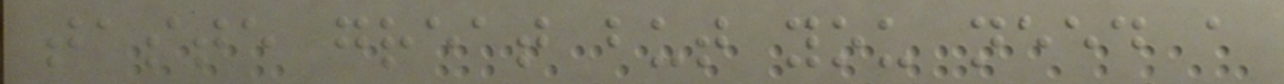taste great but you need a
